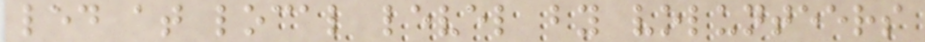led at local level by volunteers
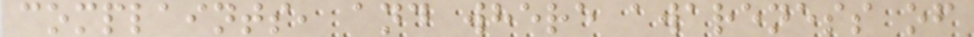complaints, and where awareness of
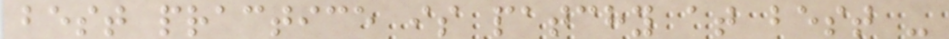best practice is patchy at best -
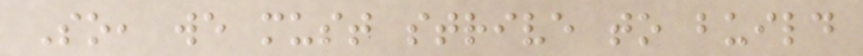So, we must strive to build
